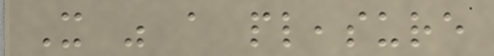It was a pleasure
